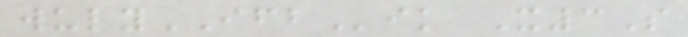wulyIFBik X3S
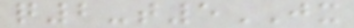q2-t5JX
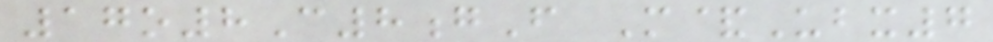17o8C8gF M&Ubx7
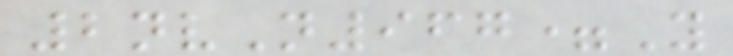2nvN967=Y
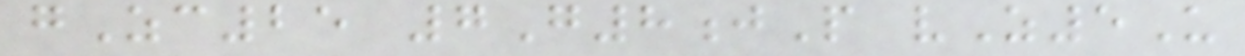gZc25 7G8jP vZ5U
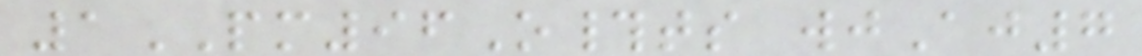1PM96O#ts wjAj7
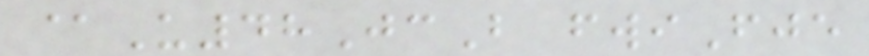@U48JcB fwiFje
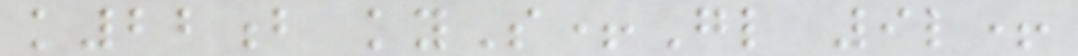k22b kyS+Gl 9l+
